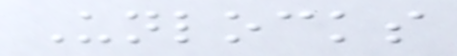Unlocks
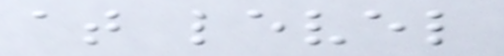at level
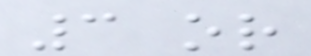3 or
